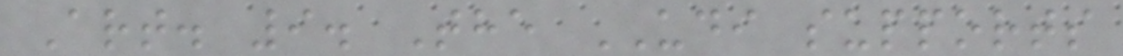Art. 9. The UDI supports
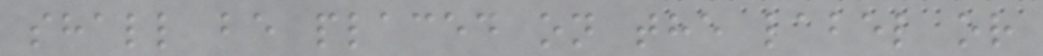shall be placed on the label or
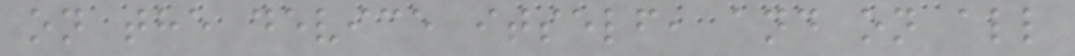on the device itself, and on all
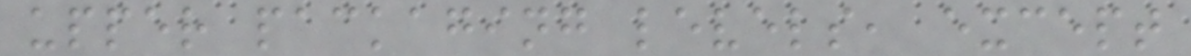upper packaging levels, except
